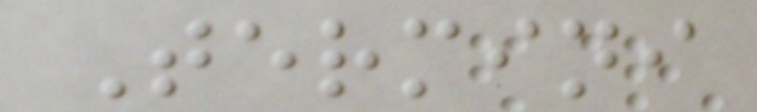Termini
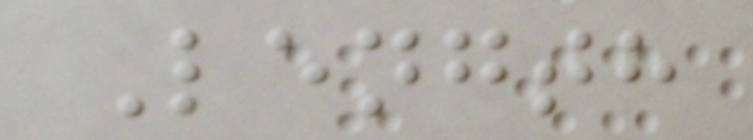Length
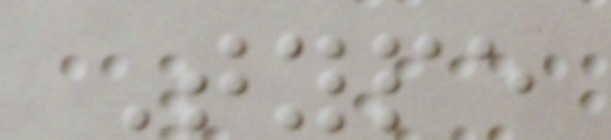Type
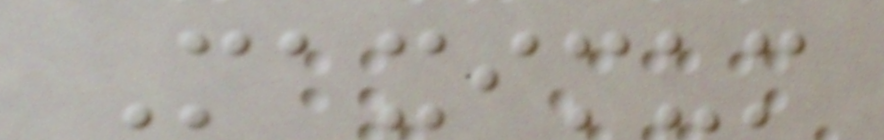Maximum
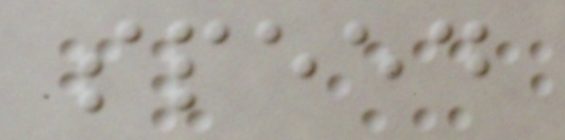speed
